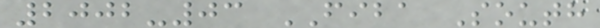2002-03 FIBA South
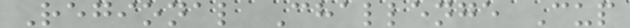Regional Challenge Cup
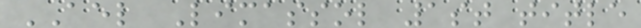AEL Limassol 1st title
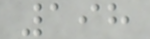198
